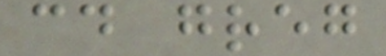cd greg
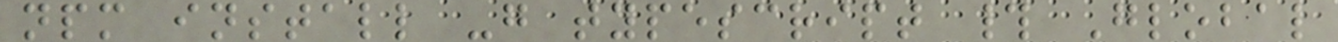npm install -g typescript # Global
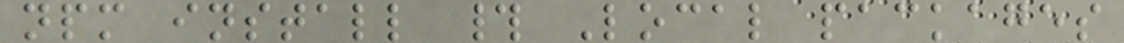npm install # Local packages
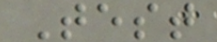Test
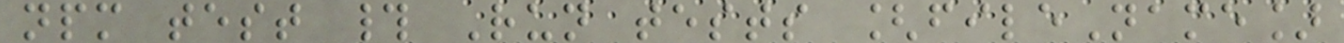npm test # Run tests [fileName]
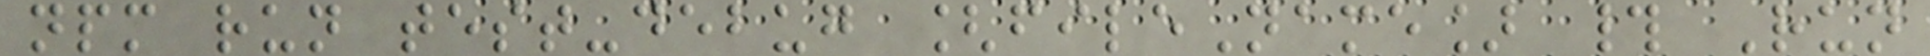npm run test-debug [fileName] # Run
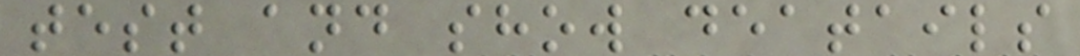test and show deatails
